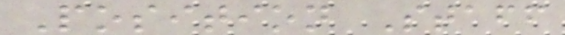Position Staff
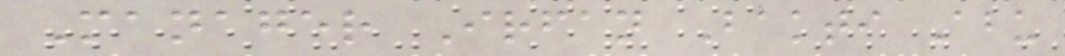Manager Irfan Bakti Abu
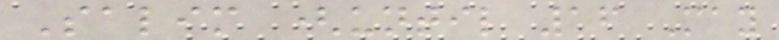Salim (until 16 May
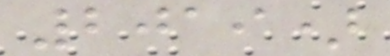2019)
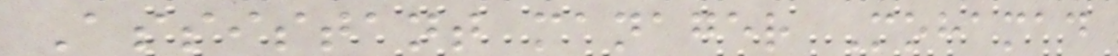Assistant manager Mohamad
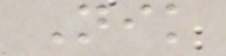Nik
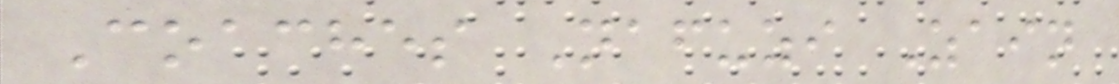Coaches Nafuzi Zain
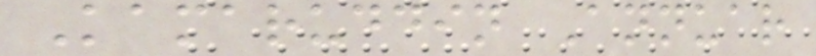Kamaruddin Annuar
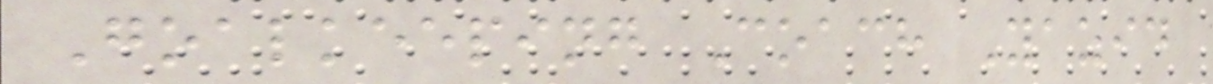Goalkeeping Coach Yazid
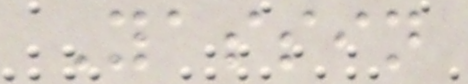Yassin
